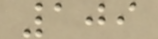109
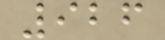926
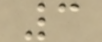3
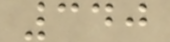340
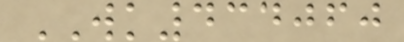WK434060
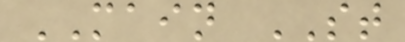MAIN ST
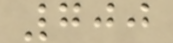700
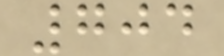704
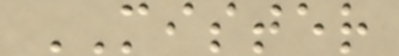MISTER
